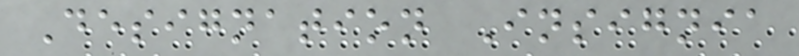Designation Insignia
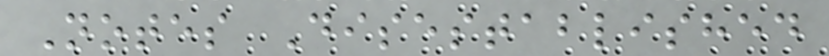Notes Disestablished
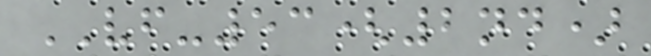VF-53(2nd)
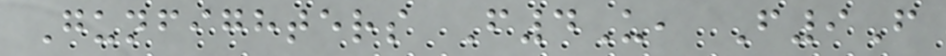Gunfighters F4U, F9F
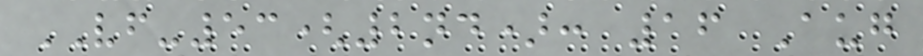VF-53(2nd): 16 Aug
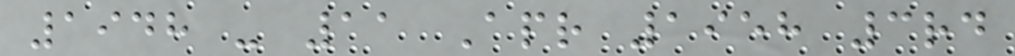1948 - 11 Apr 1958 3rd
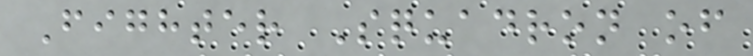Fighter Squadron of
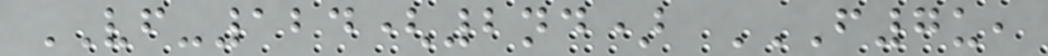VF-124(2nd) F7U,
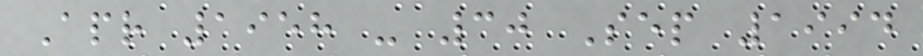Apr 1958 - 30 Sep 1994
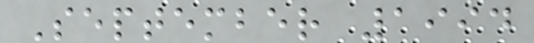September 1994
